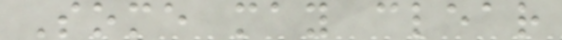Some may clear
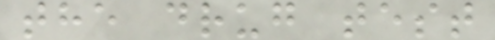the drug test
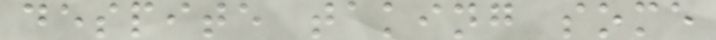despite taking some
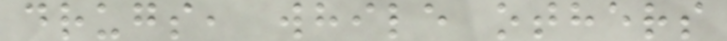drugs, while others
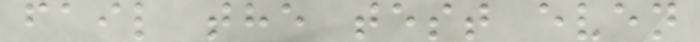fail the test even
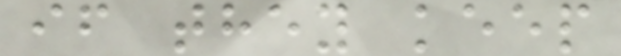if they keep
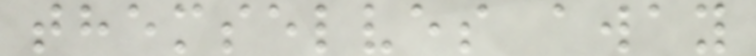themselves away
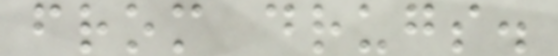from drugs.
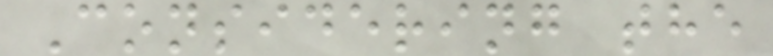Considering the
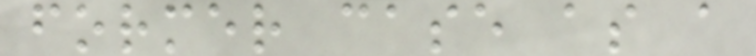former case as a
